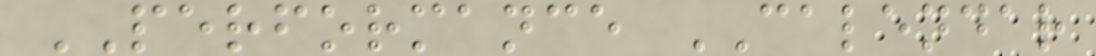PERFORMANCE CALENDAR
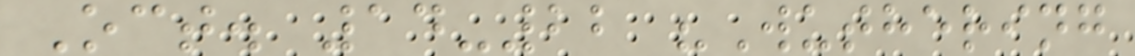Oct. 14-22 "Wuthering
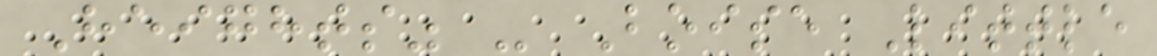Heights" - Boise Little
